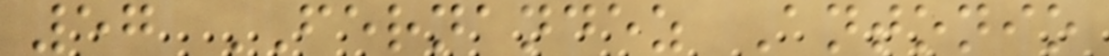57 FERNANDEZ Antonio
